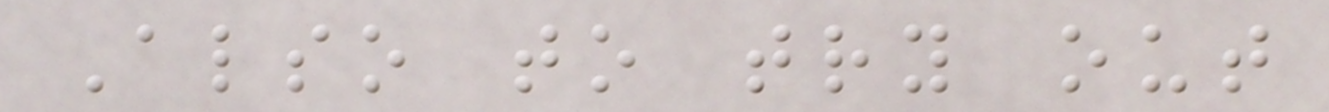Also to try out
